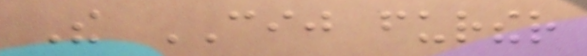The CIJ further
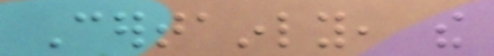Certainly, the
